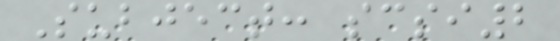Subject: scsi2
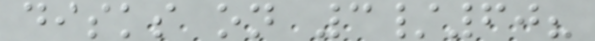disks on 3/60?
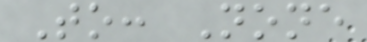To: None
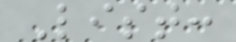List:
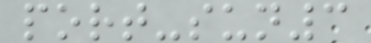port-sun3
